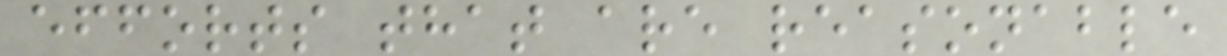efforts that are reasonable
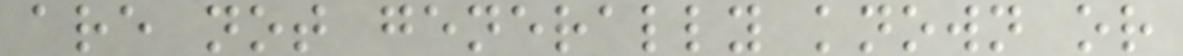are not generally known or
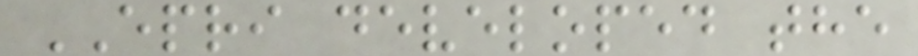EPRI developed the
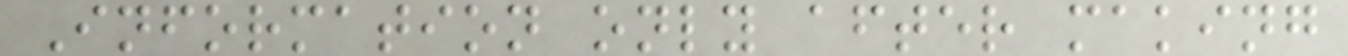Information only after making
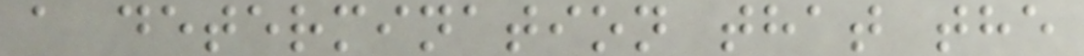a determination that the
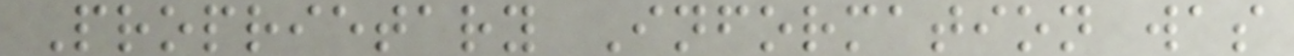Proprietary Information was
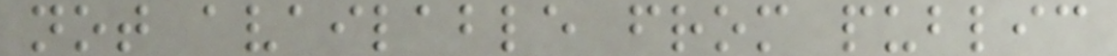not available from public
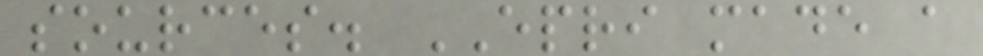sources. EPRI made a
